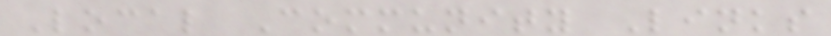Local Community Links
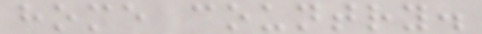home country.
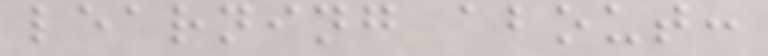learning about:
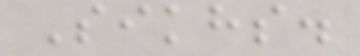Sikhs.
